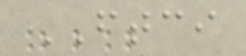FTCI
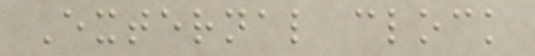External clock
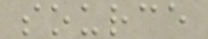source
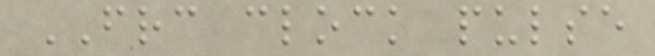FRC clock pulse
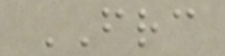FRC
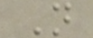N
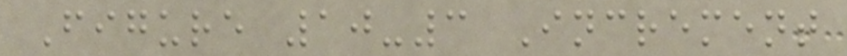Figure 10-3 Increment
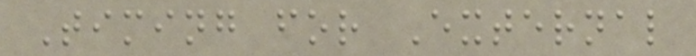Timing for External
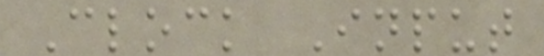Clock Input
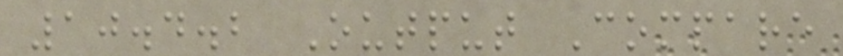10.4.2 Output Compare
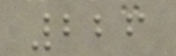226
